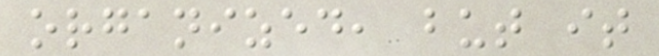organized, but it
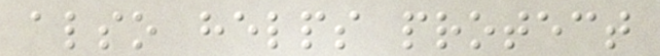also helps protect
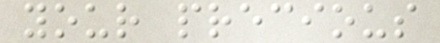your precious
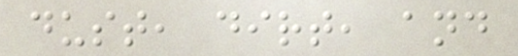dust, dirt, and
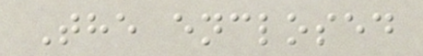The enclosed
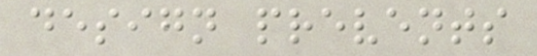design prevents
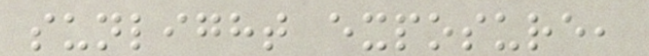sunlight exposure,
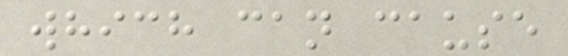which can cause
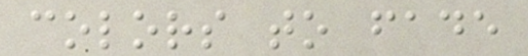colors to fade
